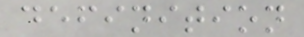definition
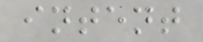intent
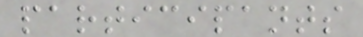participants
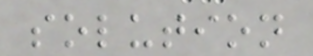solution
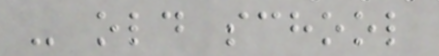- old school
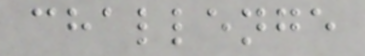challenge
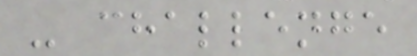- challenge
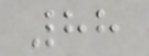88
